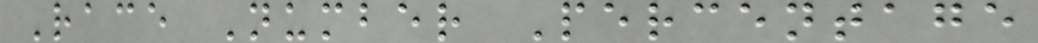Race Number Percentage
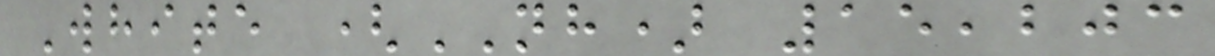White (NH) 15,203
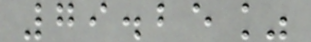79.25%
